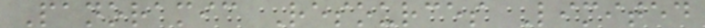Panoramic Resources Limited
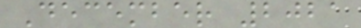December 2021
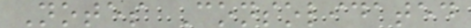Notes Consolidated
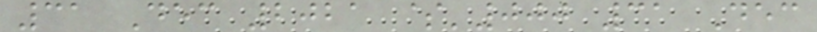31 Dec 2021 $'000 31 Dec
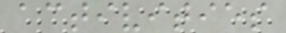activities
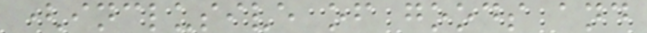(inclusive of goods and
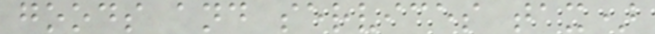goods and services tax)
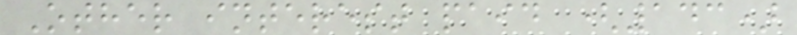Other interest paid (143)
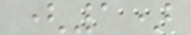(1)
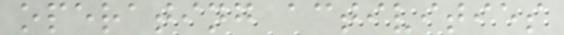operating activities
